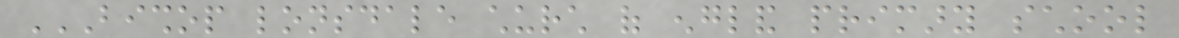BISHOP LONSDALE CHURCH OF ENGLAND PRIMARY SCHOOL
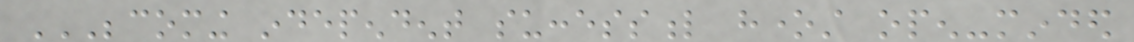BECOMING INDEPENDENT SUCCESSFUL HONEST OPEN-MINDED
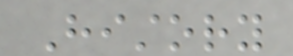History
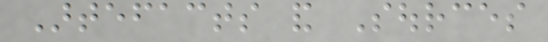Artefacts and Sources
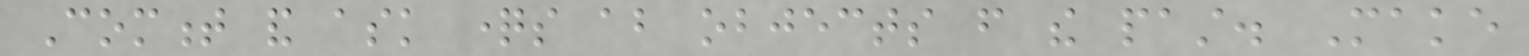Comment and ask questions about objects from the past. Make
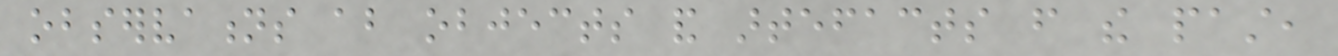observations about objects and artefacts from the past,
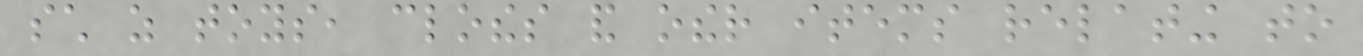such as toys, clothes and other items relating to
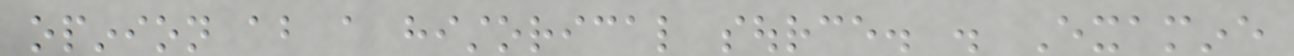opinion about a historical source. . Examine
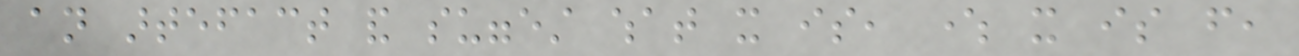an artefact and suggest what it is, where it is from,
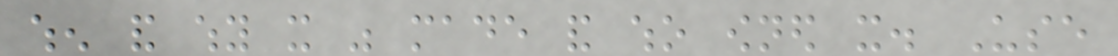when and why it was made and who owned it. Use
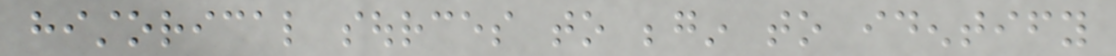historical sources to begin to identify
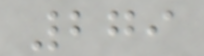279
